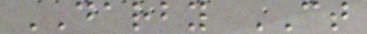DARBY CT
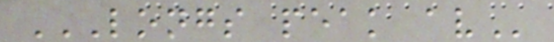LONGS PEAK AV
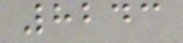8243
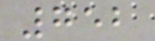752
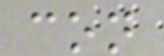con
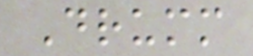Drumm
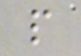p
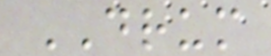DRUM
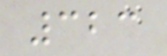323
